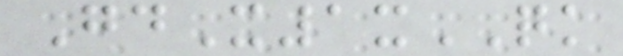GdX1xQK
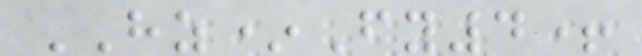HZ*Fy4+
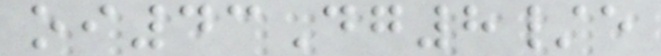oi43Dg8/e
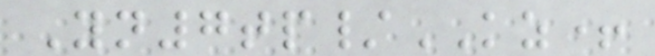Yn7tp/KZ+
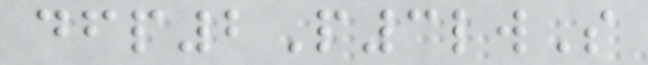dfp2P3lwS
